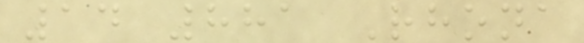14 881 Rhona
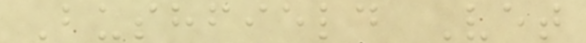Bushfield Vet
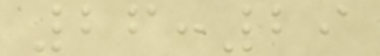26:29
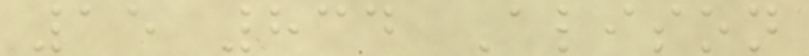15 834 Alison
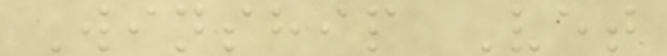Winship Vet
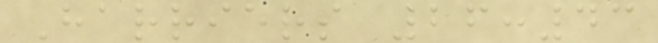Harriers 26:43
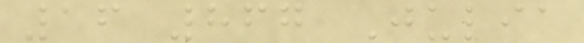16 867 Julia
